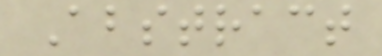Abstract
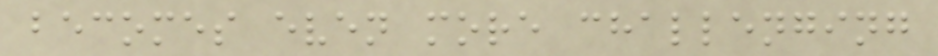becomes even more challenging
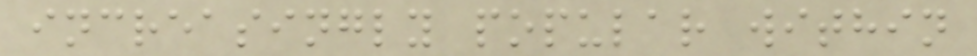increasingly popular within
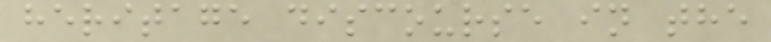heritage discourse in the
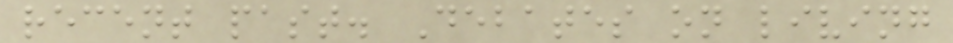recent past. Debates on living
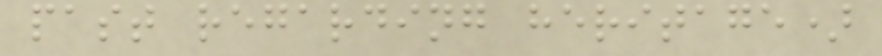past regarding heritage)
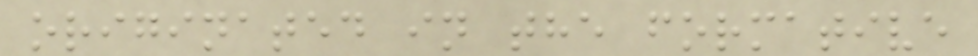originated in the formative
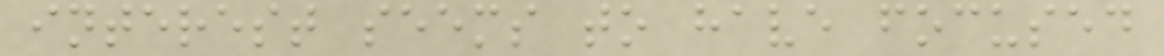interest seems to have focused
